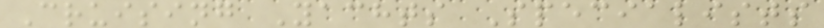Cruising Yachts Specialists
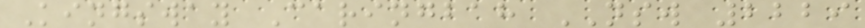Kingsway Caringbah NSW 2229
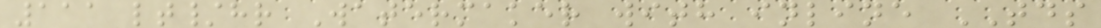111 lt/hr Watermaker with inline TDS
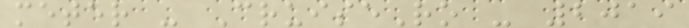meter - CruiseRo - 2019
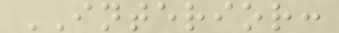INTERIOR:
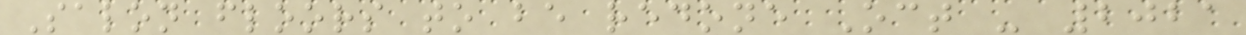Salon floors to be redone Oct - 2021
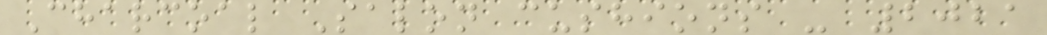Charcoal Salon cushions - 2021
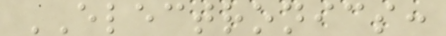ELECTRONICS:
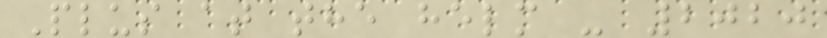Plus at the helm - 2020
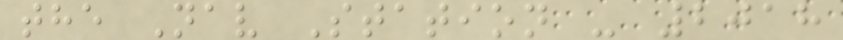the Nav Station - 2018
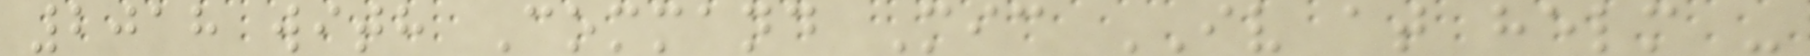2018 with Command Mic IV at helm -
